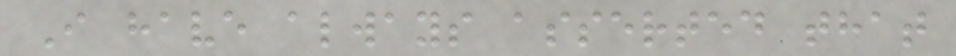I have always asserted that
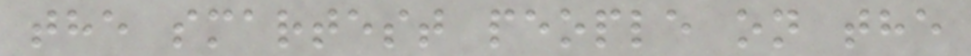the smartest people on the
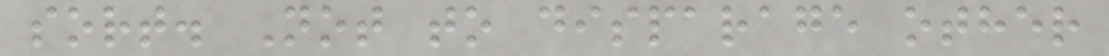sort. Not to disparage other
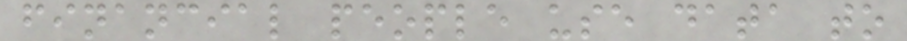financial people use data to
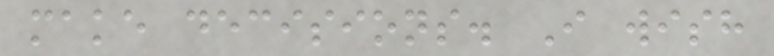make decisions. I wish
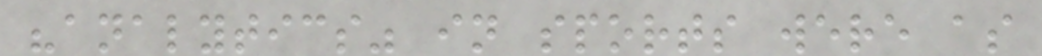"analytics" in sports were as
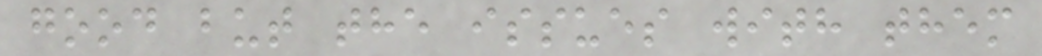good but the issues with them
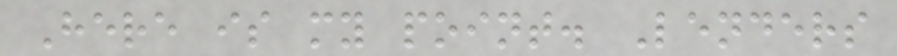Here is my point. Lenders
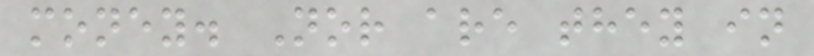money. Nor are they in
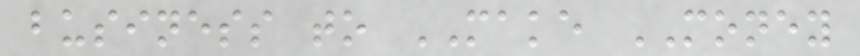business to MAKE MONEY
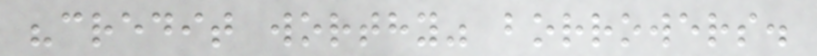"credit worthy" borrowers.
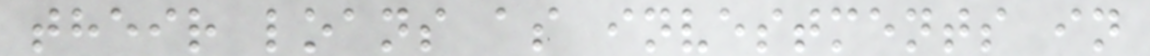their loans as investments in
